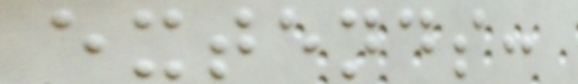extends:
